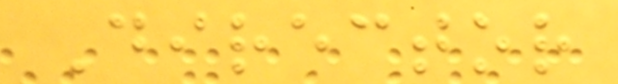Director
